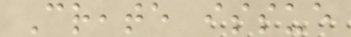Create issue
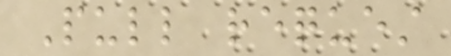Pull request
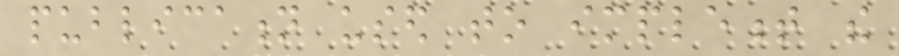publication used to implement the
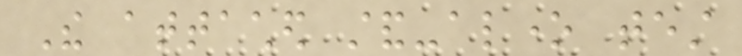The attached stand-alone test
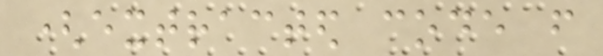(extracted code from
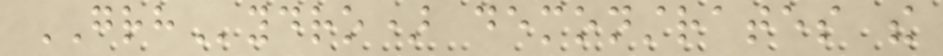GRHydro) demonstrates the
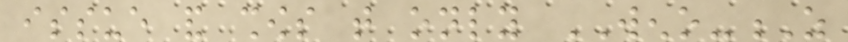issue and shows that only WENO-Z
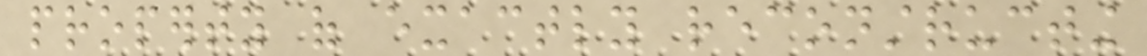property of exactly reconstructing
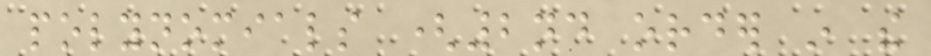polynomials (2nd order in the
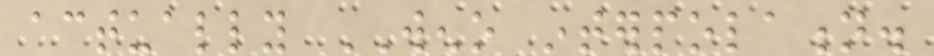actually WENO interpolation.
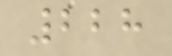228
